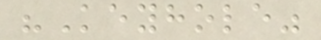"Keyhole"
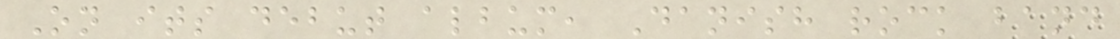On its debut album, Danish rock band
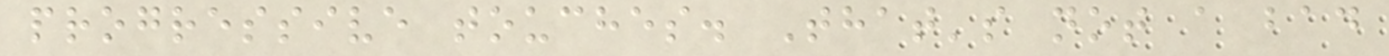progressive touches. That's not a bad
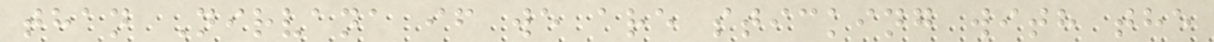than Nirvana if we are sticking with the
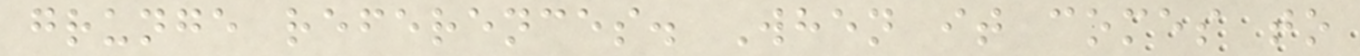grunge references. When it comes to
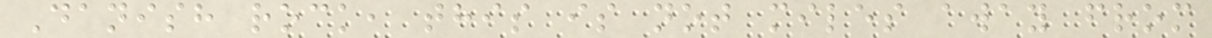Danish rock, this is not miles away from
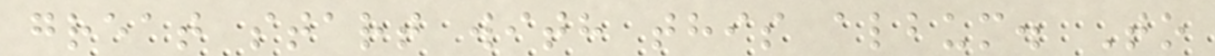great start with this album. To
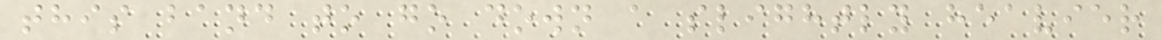this band to go down a slightly heavier
